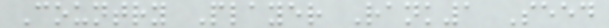Country Player Rank1 Seed
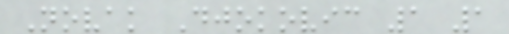Novak Djokovic 1 1
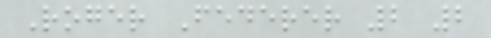Roger Federer 2 2
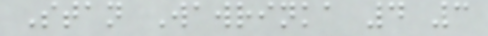Stan Wawrinka 4 3
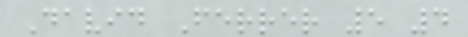David Ferrer 5 4
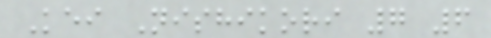Kei Nishikori 7 6
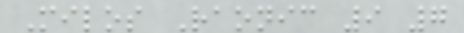Milos Raonic 9 7
